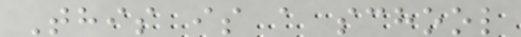This is a school
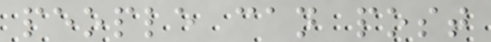people can post
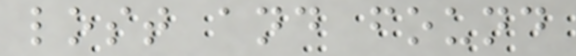lost and found
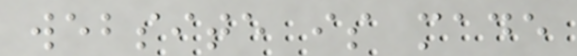website is made
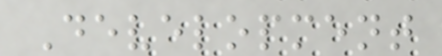Development
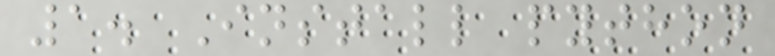1. Install python
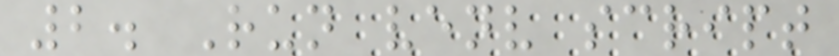2. Run venv script
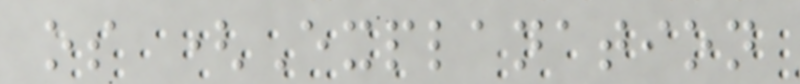os (Explanation
